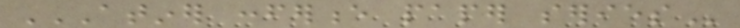ATINER CONFERENCE PAPER SERIES
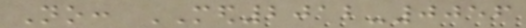No: MED2012-0056
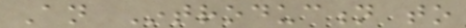An Introduction to
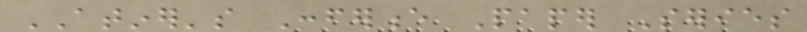ATINER's Conference Paper Series
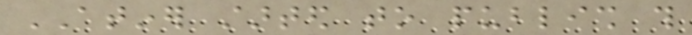ATINER started to publish this
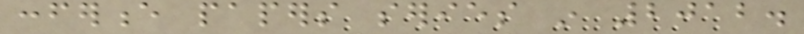conference papers series in 2012.
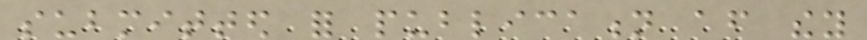submitted for publication after they
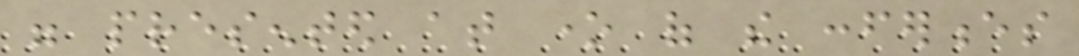were presented at one of the conferences
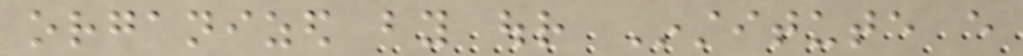organized by our Institute every
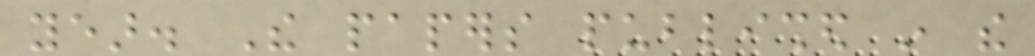year. The papers published in the
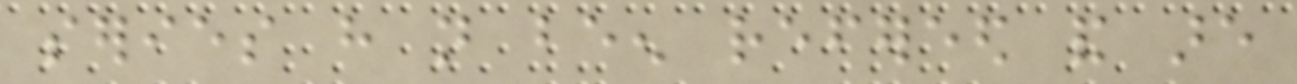series have not been refereed and are
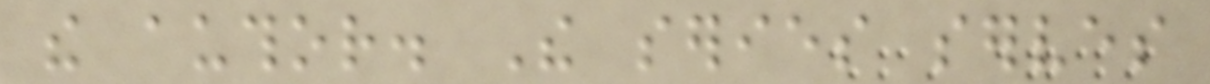the author. The series serves
